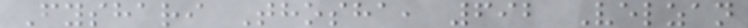Fyshari Thosha, 692 Velzan
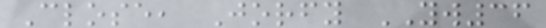Close, Jorfy YW36
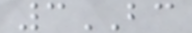3BC
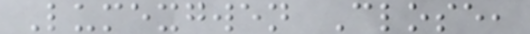Lumexgwen Close,
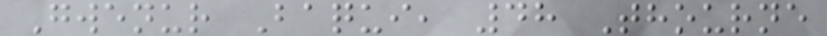Gwenur Baqui, 48 Thourne
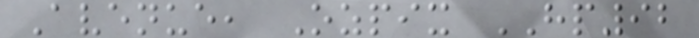Avenue, Ozpix HP92
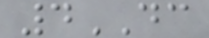4DC
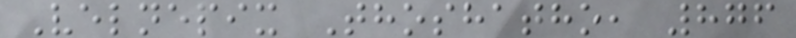Velnepix Thoshatho, 876
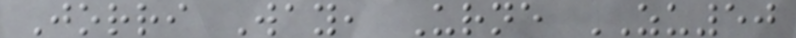Jorri Way, Urne ZU50
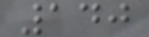140
